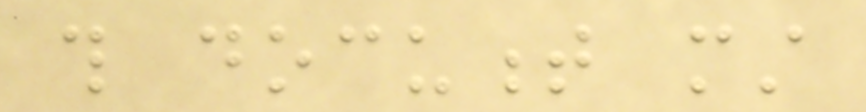this document must
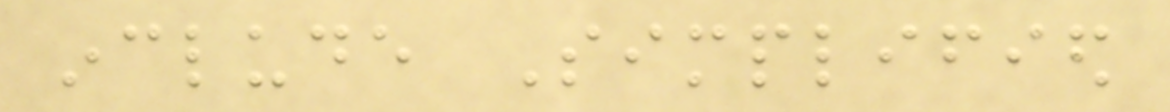include Simplified
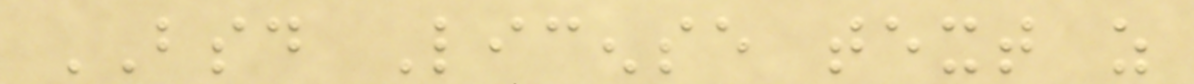BSD License text as
